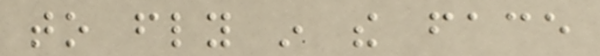to fly in the face
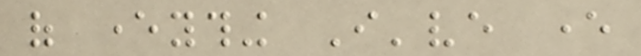of everything I've ever
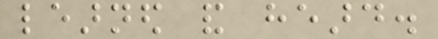learned and heard.
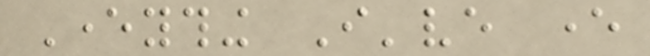Everything I've ever
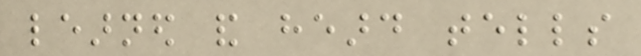learned and heard tells
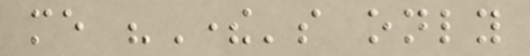me "There's only
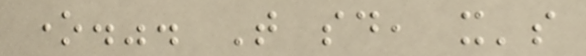one.". That said, it's
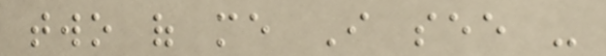two of me I see -
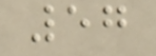57
